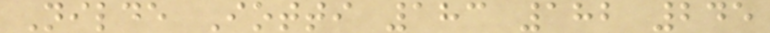Nilde Iotti 183 182 245
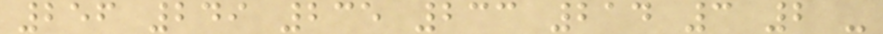256 249 235 233 214 3 2 -
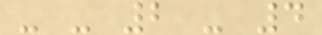- - 2 - 4
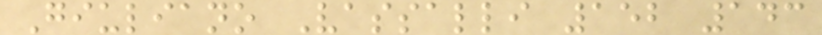Giuliano Vassalli 152 143
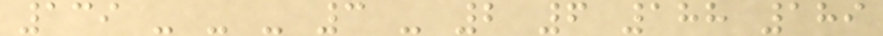139 - - - 3 - 2 6 188 189
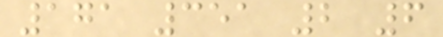171 351 2 6
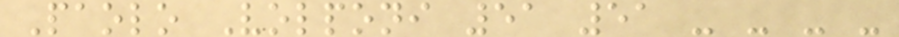Paolo Volponi 51 51 - - - -
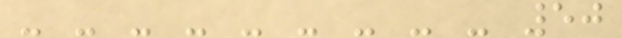- - - - - - - - - 50
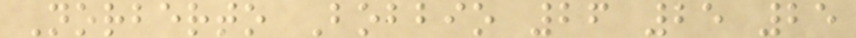Norberto Bobbio 26 25 25
